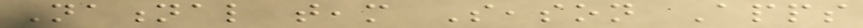National team Season Apps
